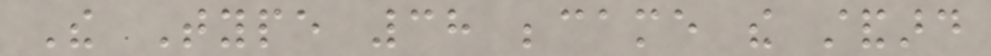The Type 38 became the standard
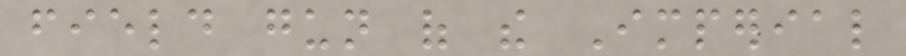field gun of the Imperial
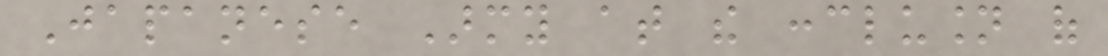Japanese Army at the conclusion of
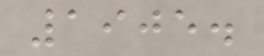1905.
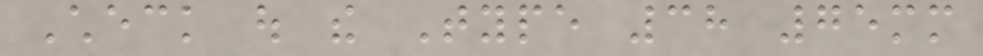Check out the Type 38 75mm
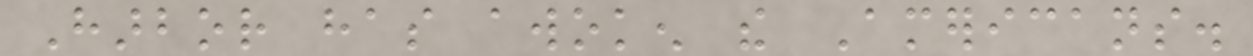Harbor has awoken the Americans.
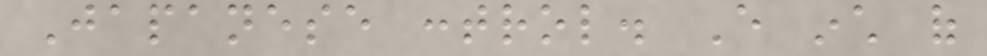Japanese control. Every inch of
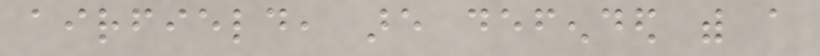airfield, are defended with a
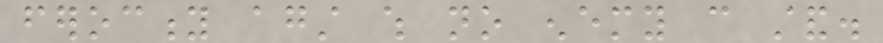ferocity against which no enemy can stand.
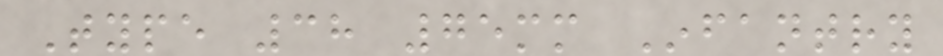Type 38 75mm Infantry
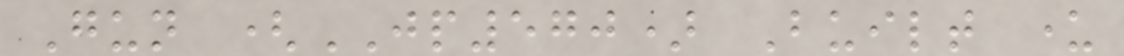Gun (JP570) Built under
